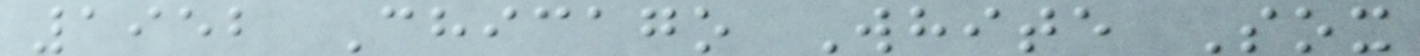1952 Chicago White Sox
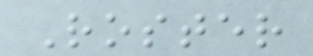Roster
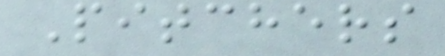Pitchers
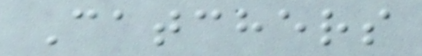Catchers
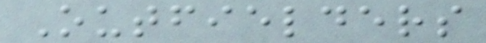Outfielders
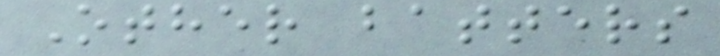Other batters
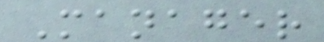Manager
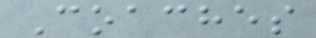Coaches
